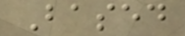Based
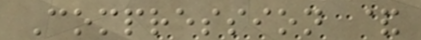Compression &
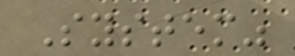System"
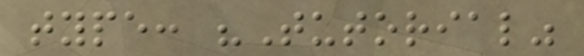type: "Tutorial"
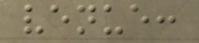venue:
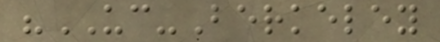"UC-Berkeley
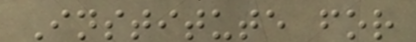Institute for
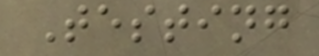Testing
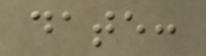date:
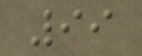99
